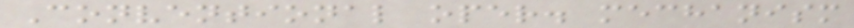Conventional oper. mechanism
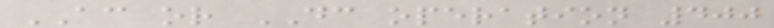AC or DC operation 400
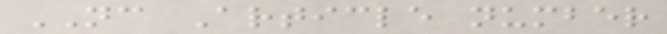NC Article number
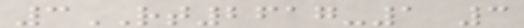3RT2617-1 3
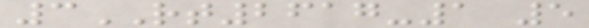3RT2617-1 5
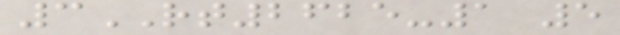3RT2625-1 5
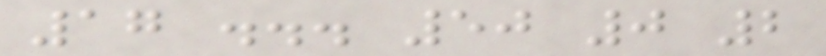17 ... 50 0 2
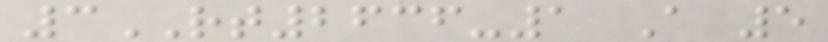3RT2636-1 A 5
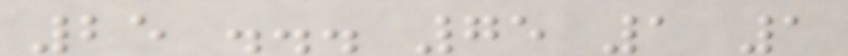25 ... 75 1 1
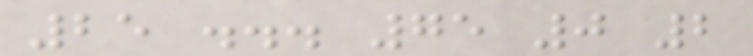25 ... 75 0 2
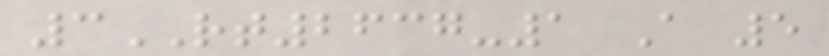3RT2637-1 A 5
